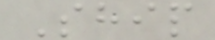Ship
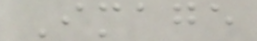Image
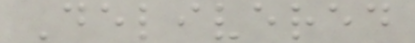Delivered
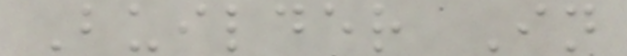Builder In
